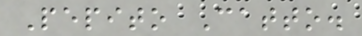Pepito Catto.
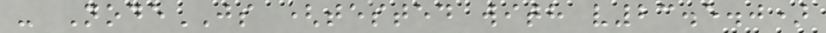- NodeJS (tested with v23.5.0)
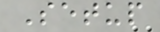Setup
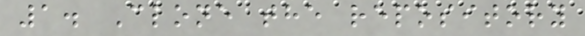1. Clone the repository
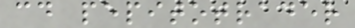cd pepitotrader
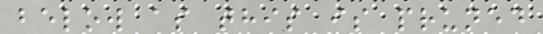below as this is pruned
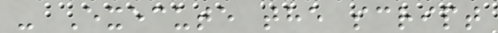- Execute the script
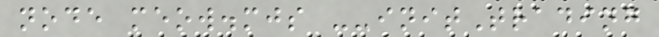node meow.mjs --initTrading
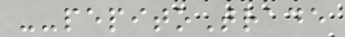--pepitoTrade
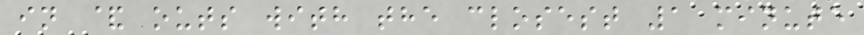in & outs with the closest 1 minute
